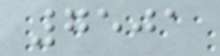7501
